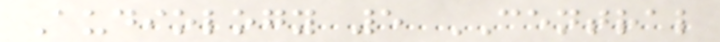Audiology 5 CENTRAL
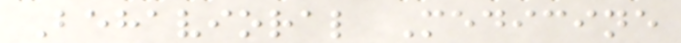Behavioral Medicine
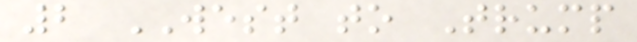2 WEST to Trump
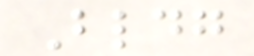Bldg
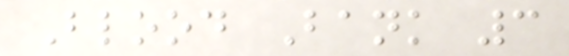Blood Bank 3
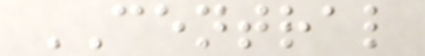CENTRAL
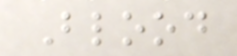Blood
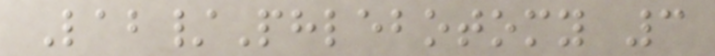Lab/Phlebotomy 3
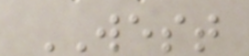WEST
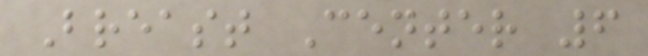Breast Center 6
